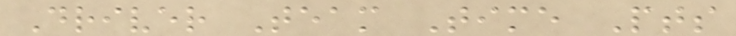Driver Team Time Pts
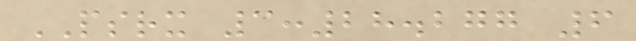PSRX 3:28.277 6
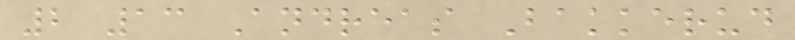2 13 Andreas Bakkerud
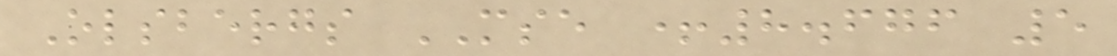Olsbergs MSE +8.676 5
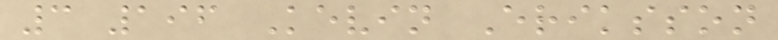3 196 Kevin Eriksson
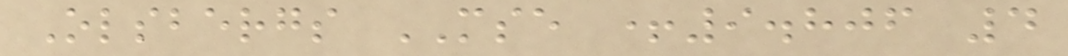Olsbergs MSE +9.806 4
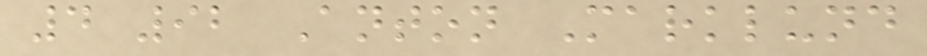4 92 Anton Marklund
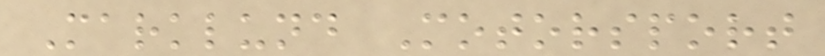Marklund Motorsport
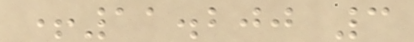+11.200 3
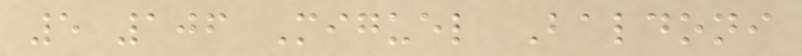5 106 Miguel Baldoni
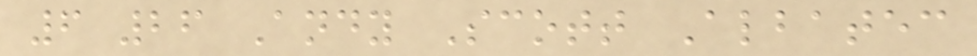6 26 Andy Scott Albatec
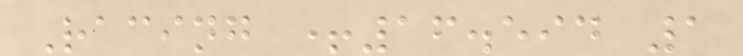Racing +16.594 1
